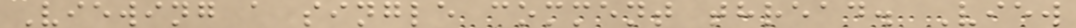Viewing a single comment thread. View
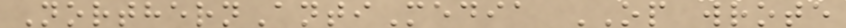NorthernAntiMedia OP wrote
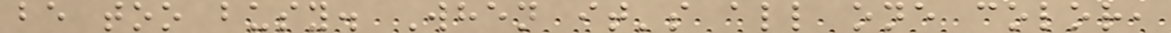be too busy. When it's all one color,
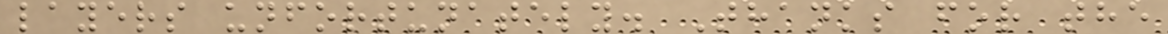layers unfortunately. Thanks for the
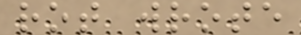rot wrote
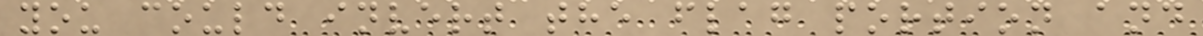you could invert the flag portion and
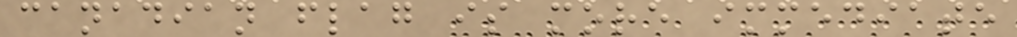canadian flag is more immediate
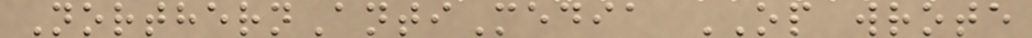NorthernAntiMedia OP wrote
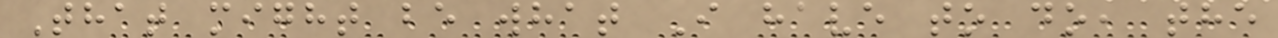That might be what I have to do, the
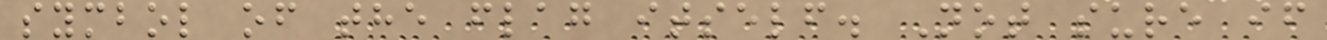symbol of the flag itself. Not sure if
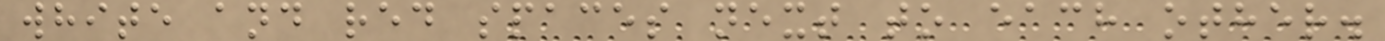white and red spaces next to each other.
